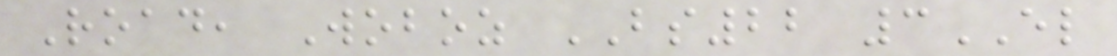Road, Woboz BS22 3EL
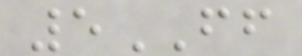5FF
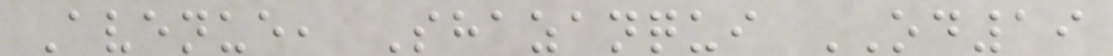Avenue, Shazanqui OD19
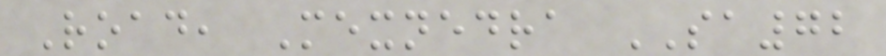Road, Mexnedra SA72
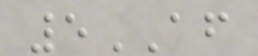5AF
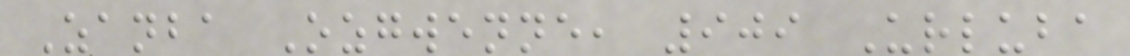Zanba Ozgwenne, 909 Urluba
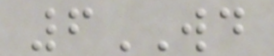6WD
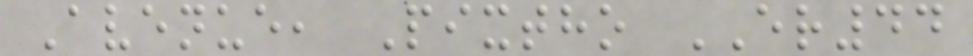Avenue, Pixtho ER44
